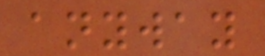anyway
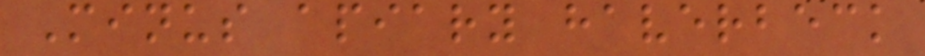Minus apiary haverbeck
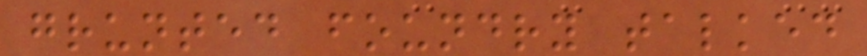grunted foundry talked
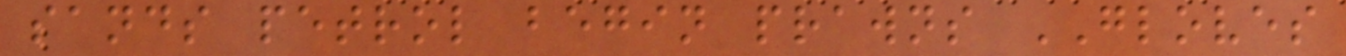sands petrol begin prawns GLOVES
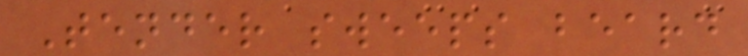Tender sweeps beard
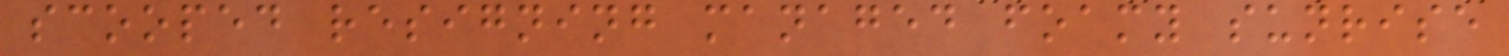scooped resigning managed foamy sunrise
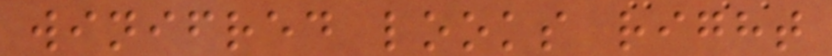winifred looks right
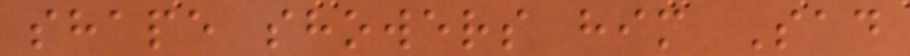shape showers him Sad
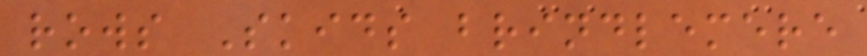rows Skids brindlemere
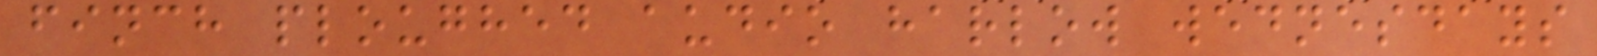finch ploughed audio harlow wednesdays
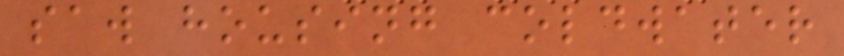saw housing coldwater
